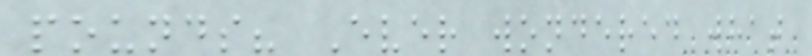pounds? Ever wondered what
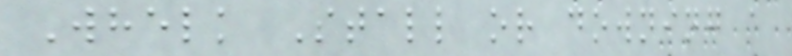Whelk Stall or downing a
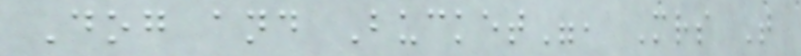Dog and Bucket", Mrs T
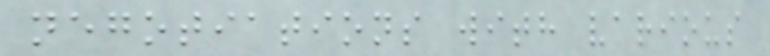negotiations with various
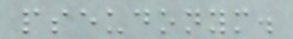pseudonym.
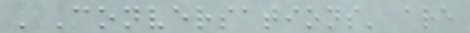'Conversations' are
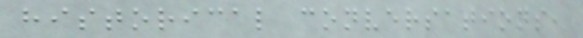historical conversations,
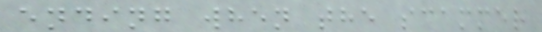ending when the scammer
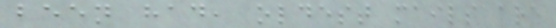been had, oldest mails are
